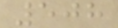508
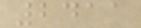2411
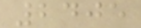2405
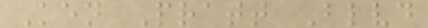Ken Pratt Blvd
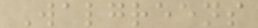Walgreens
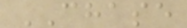CHASE
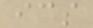ics
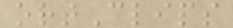ortClips
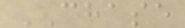CHASE
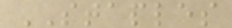STAPLES
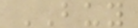BUY
